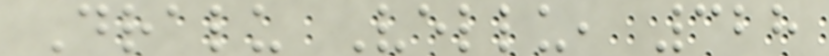Dralu Vellu, 328
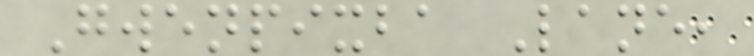Gwenpixba Lane,
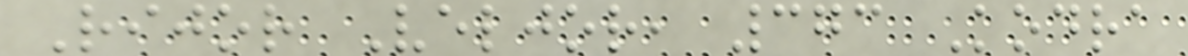Rijor Veljor, 373 Kodra
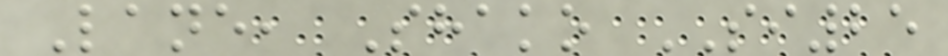Lane, Shako SI25
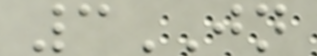3JN
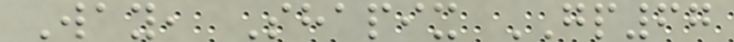Way, Shapix GP67
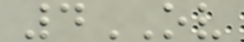4OV
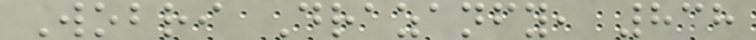Wobri Drazanfy, 838
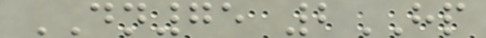DN75 2HP
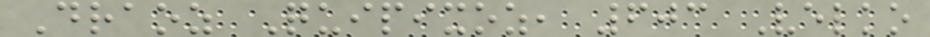Draoz Quipixoz, 603 Velko
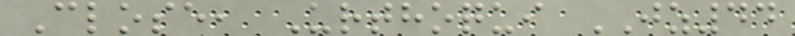Close, Urthoqui JZ44
